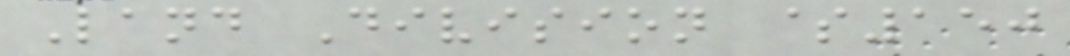Land Division $150
